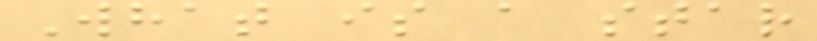What is a star
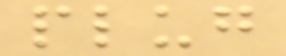plug
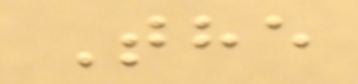The
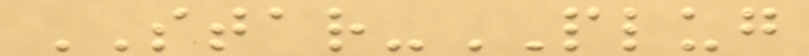STAR-PLUG
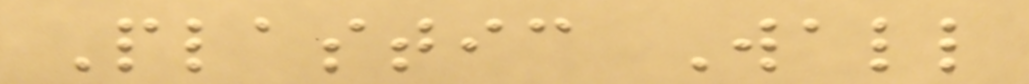Plastic Wall
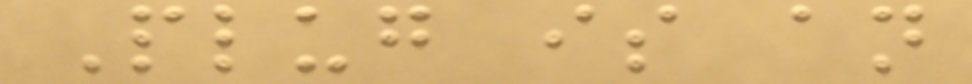Plug is an
